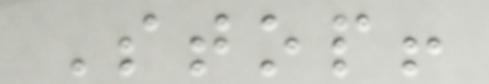Stop!
